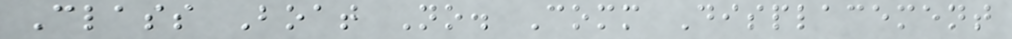Class Boat No. Comm Displacement
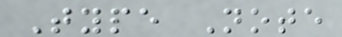Type Note
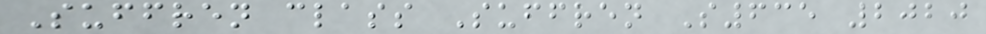Suffren class Suffren S635 2020
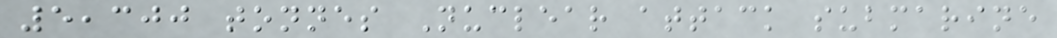5,300 tonnes Nuclear attack submarine
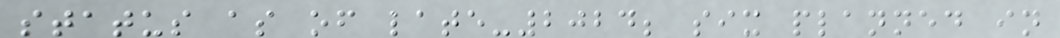status as of late-2024; six planned in
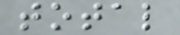total
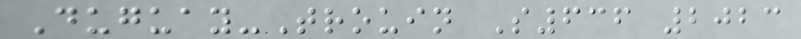Duguay-Trouin S636 2023
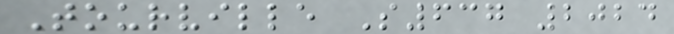Tourville S637 2024
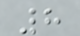8
